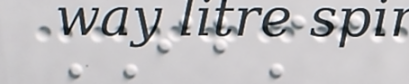IBMC
